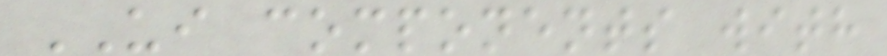UI components with
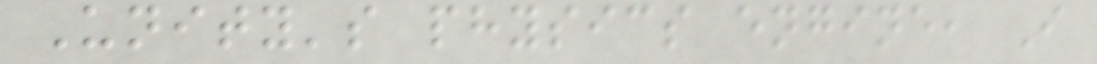Unity's physics engine, I
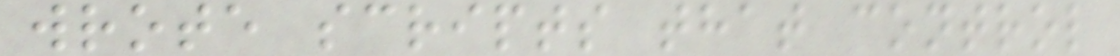wrote scripts that control
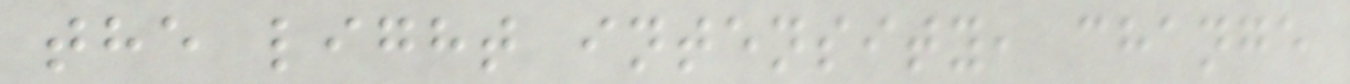the light intensity, change
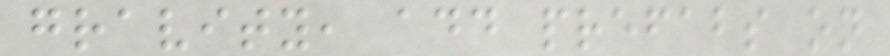gravity, add prefabs on
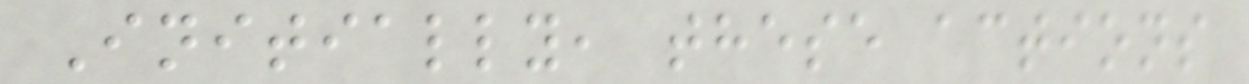Initially, these actions
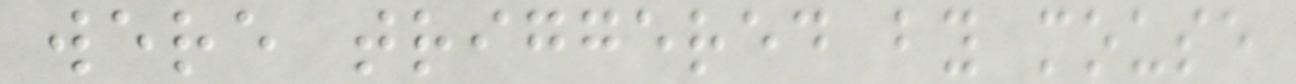were triggered by mouse
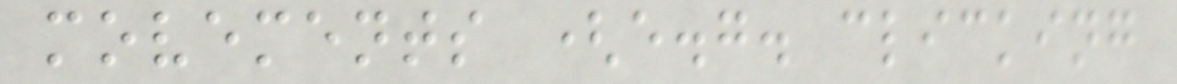movements (e.g. clicking
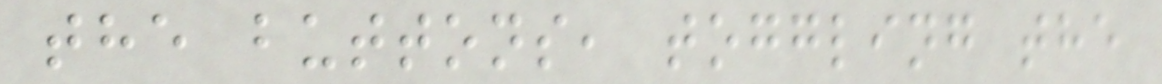the buttons, toggling the
